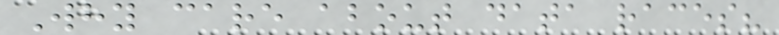Why care about data races?
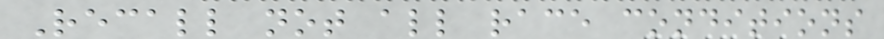Recall not all race conditions
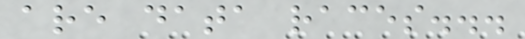are data races...
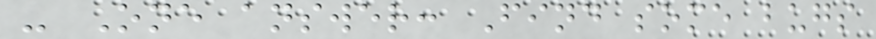- One answer: Find some bugs
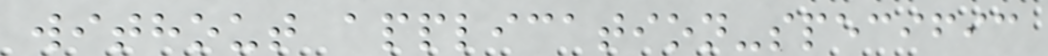without application-specific
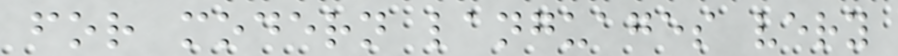for modern languages very
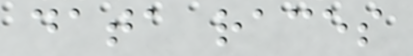data races
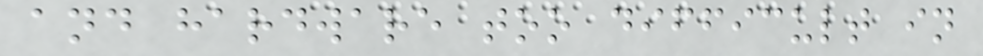and hardware too difficult in
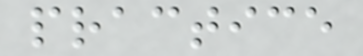practice
